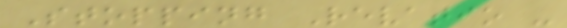Stopping Revatio -
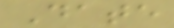Date
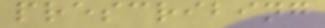prescribing
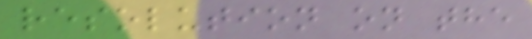resolution on the
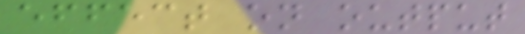effect on output
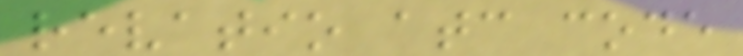revatio atc code
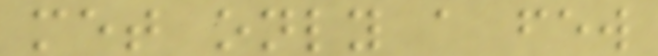met only a few
